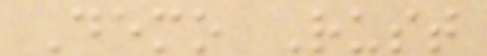Demo Rust
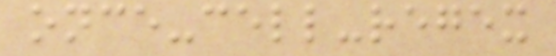once-cell-regex
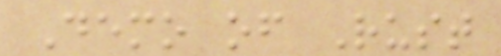Demo of Rust
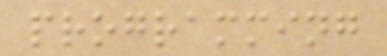programming
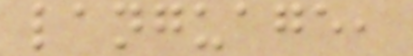language,
